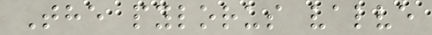The pylorus valve
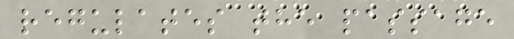regulates the passage
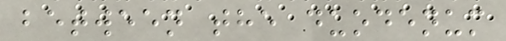between the duodenum
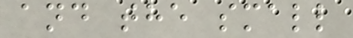and the small
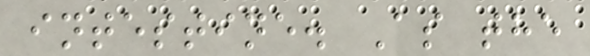intestine. As the
